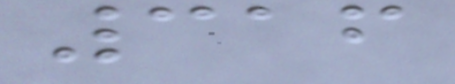316
